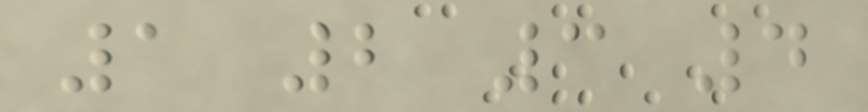1 2 3 4
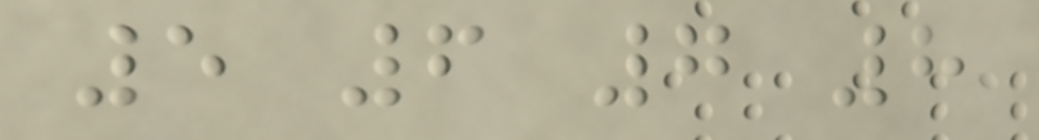5 6 7 8
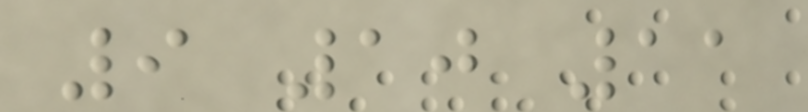9 10 11
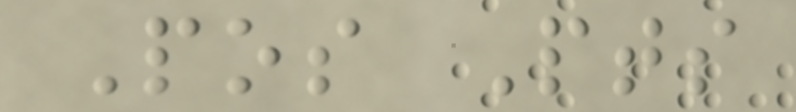Pos Pts
